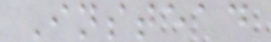Instead
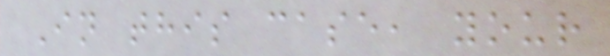In this case, your
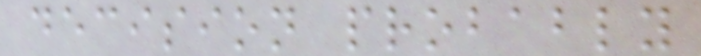decision probably
